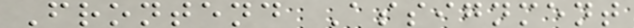Frontend Assignment
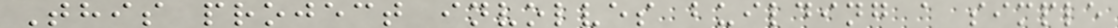This project involves building a simple
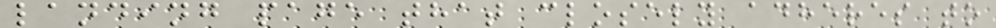landing page that closely adheres to
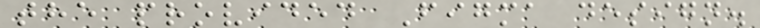the provided Figma design.
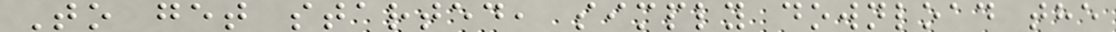To get started, simply download the
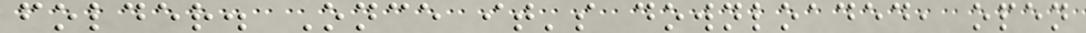folder. Once it's downloaded, open
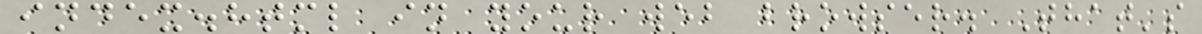index.html in your web browser. That's
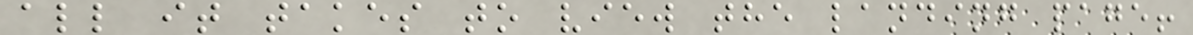all it takes to view the landing page!
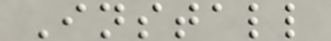Install
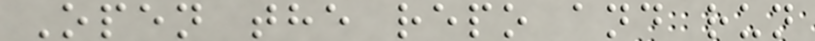Open the repo and run
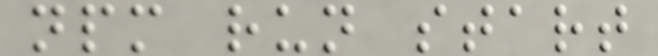npm run start
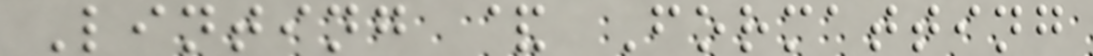Linting & Formatting
